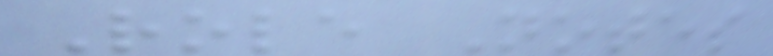Role Notes
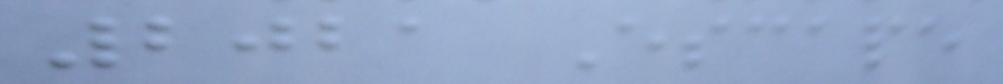2021 Escape
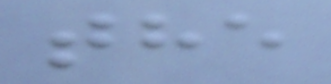the
